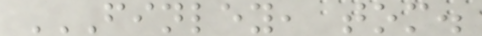FINLEY, TOM.
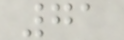71
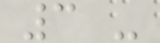3 -
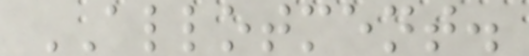ALLOTMENT.
